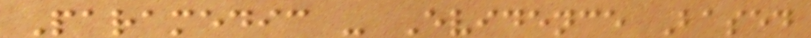Paramedic - Evidence Based
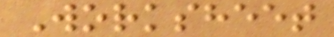Worksheet
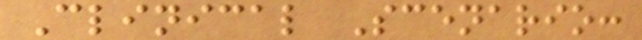Clinical Scenario:
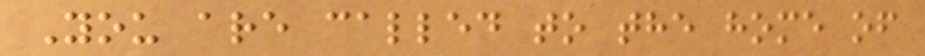You are called to the home of
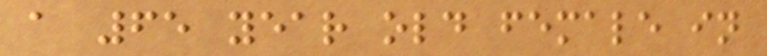a 65 year old female in
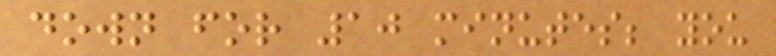down for 10 minutes; you
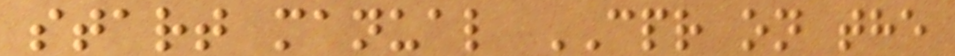start manual CPR on the
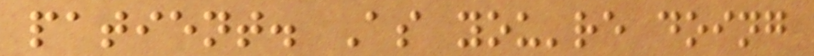patient. As you're doing
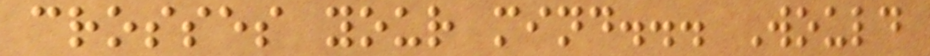crosses your mind... Would
